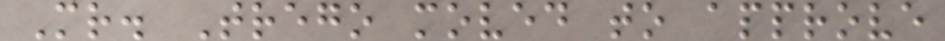Mr. Trego moved to approve
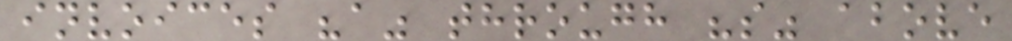invoices "a" through "s" above
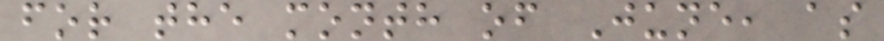for the month of June, as
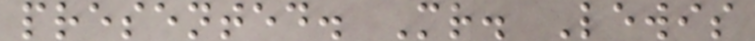presented. Mr. Lewis
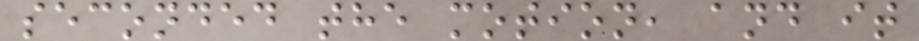seconded the motion, and it
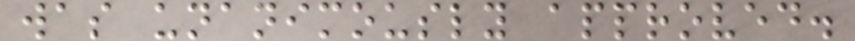was unanimously approved.
